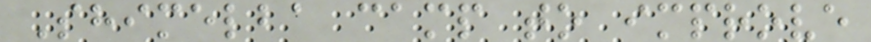Shimelba camp to improve
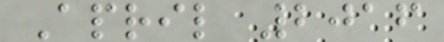April 2016
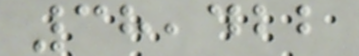38,422
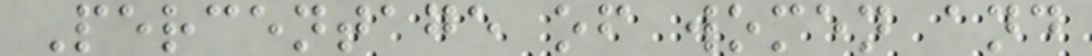Percentage of women and
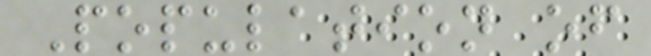Population of
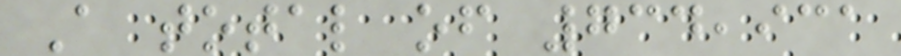A total of 734,931
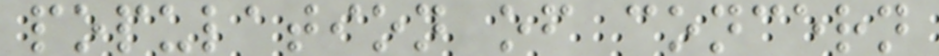population of concern
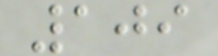109
